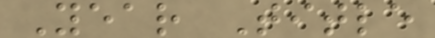Year Title
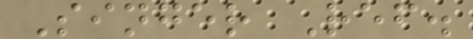Singer Ref.
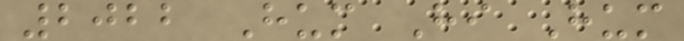2022 Hum Hi Hum
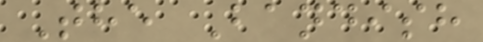The Bandish
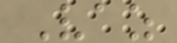Vaz
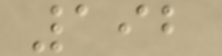192
